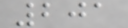201
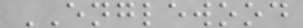ENGLEWOOD
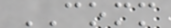COMM
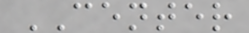CENTER
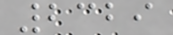2329
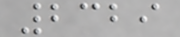2329
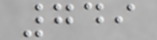749
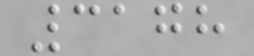3178
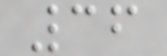36
